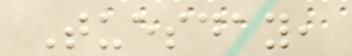Tuesday,
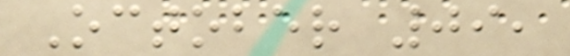October 09,
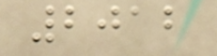2012
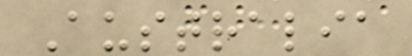Australia
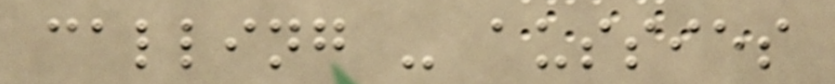calling - aussies
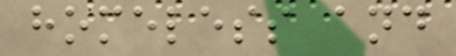homeless and
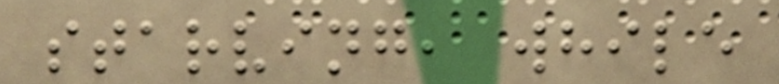starving, while
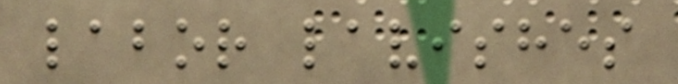labor lavishes
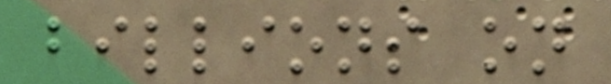billions on
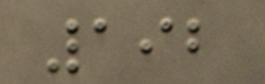192
